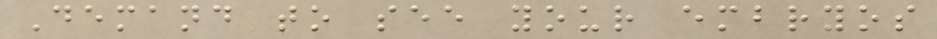Demand to see your embryos
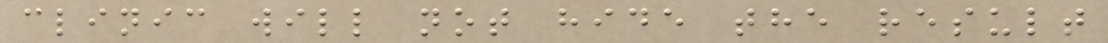clinic will not hide the result
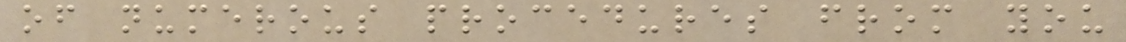of numerous procedures from you
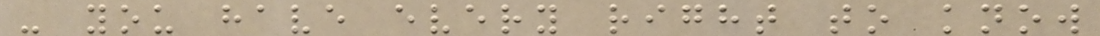- you have every right to know
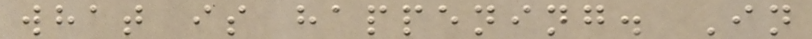what is happening. In
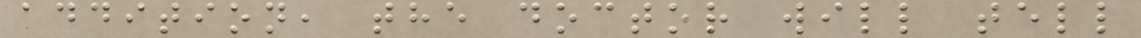addition, the doctor will tell
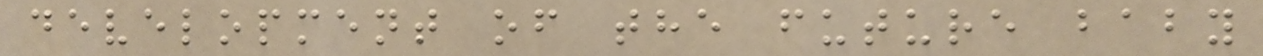development of the future baby
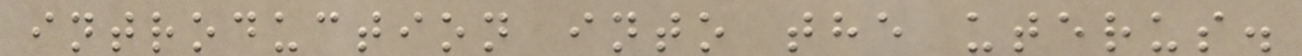introduction into the uterus.
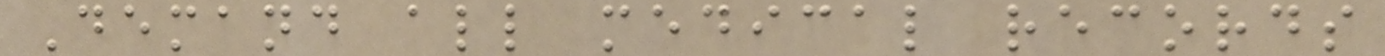Demand all medical records
